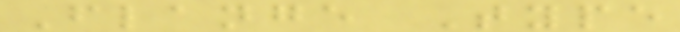Flange Type
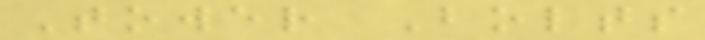Tower Bolts
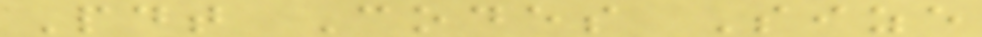Pdt Codes Size
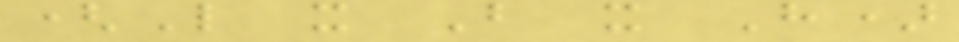(L x B x H)
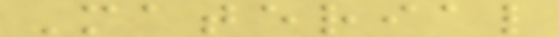Material
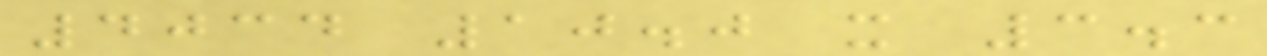4034 10.0 x 3.3
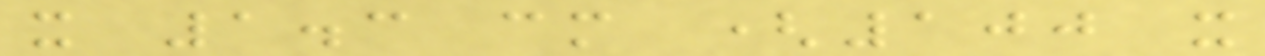x 1.3 cm (100 x
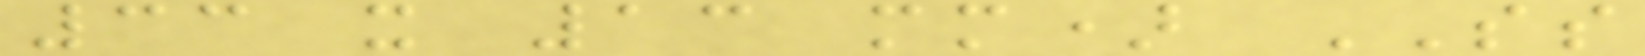33 x 13 mm) SS
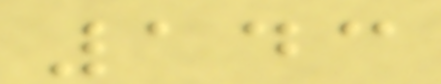143
